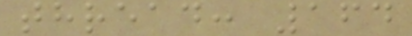thread: 164
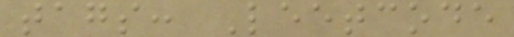tags: Leetcode
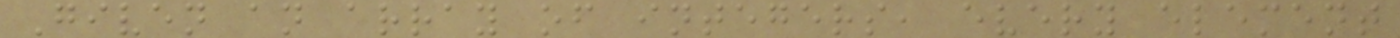Given an array of integers, every element
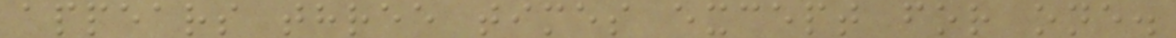appears three times except for one.
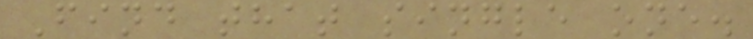Find that single one.
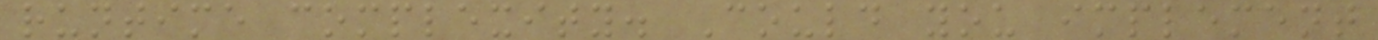runtime complexity. Could you implement
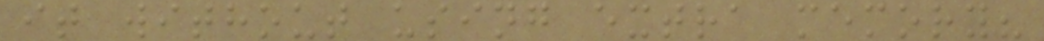it without using extra memory?
